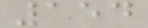154
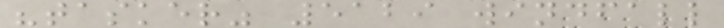"tasker" 5129 windfall
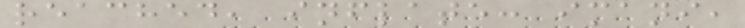reached, inflate: imani,
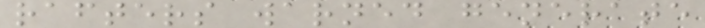rafters warned generate
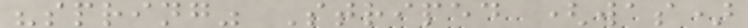"spring" Striped (was)
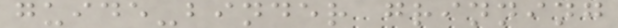guide-binder grinning
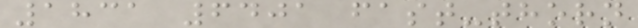1831 6401 fast-thorn
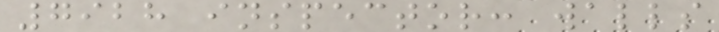7928 inspector: walls
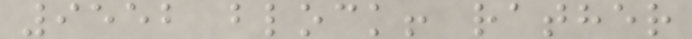9552 block! rather
